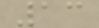13
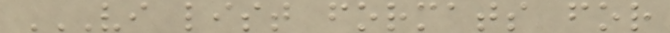VI LIST FORMATS FOR
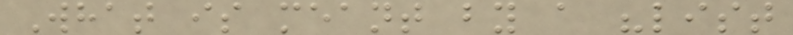What is meant by a "list
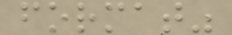format"
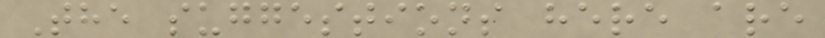The suggestions here are
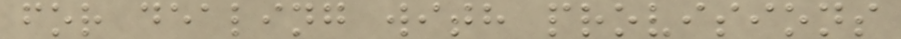for dealing with provisions
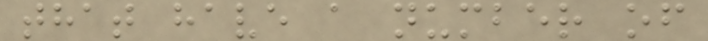that have a number of
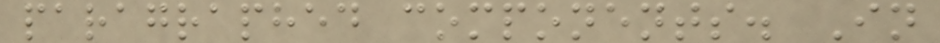paragraphed components. In
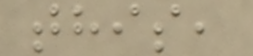this,
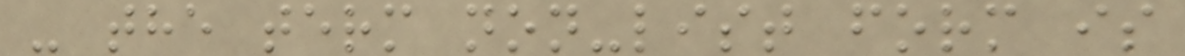- the term non-list form is
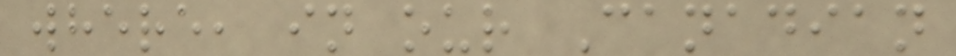where, in our Canadian
